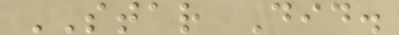STAR Did.
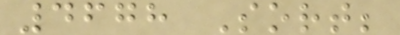4678 Sort;
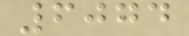6074
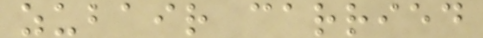zubair carried
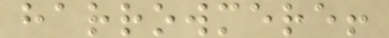harrowmere!
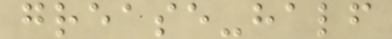grease-half
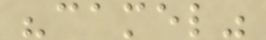"camel"
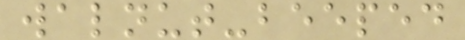walnut-beeped
